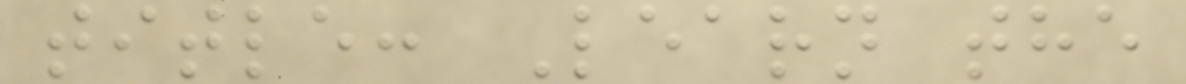title: Learn the
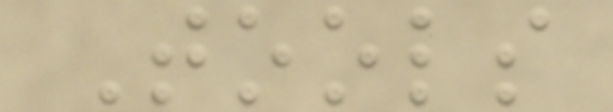Tools
